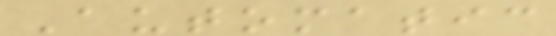Automatic
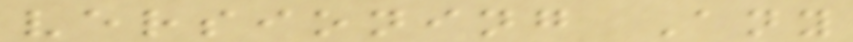versioning Any
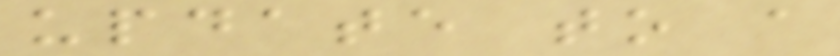update to a
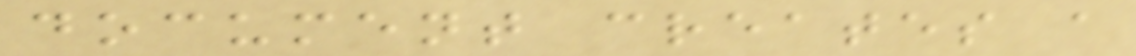document creates a
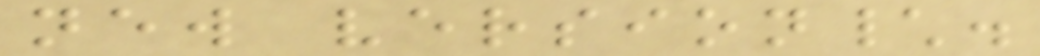new version\.
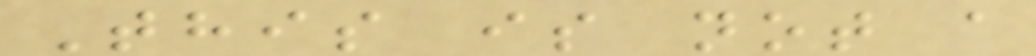This is not a
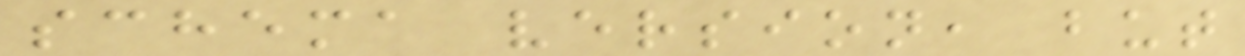schema version, but
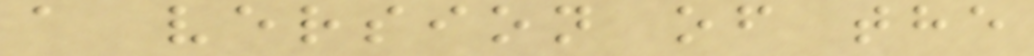a version of the
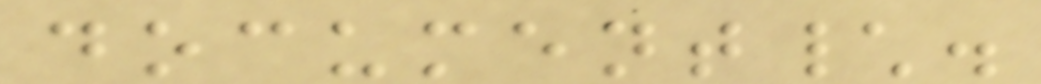document\.
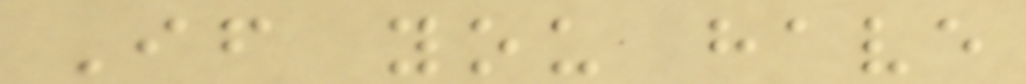If you have
